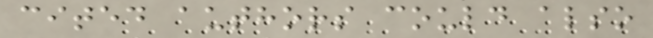cited authors could also
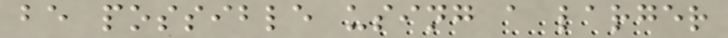be possible using a larger
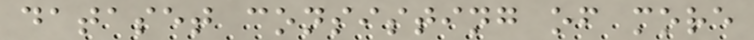dataset consisting of more
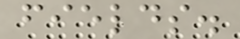fields.
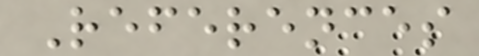References
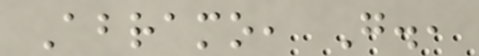Abramo, G.,
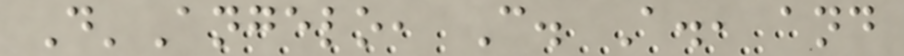D'Angelo, C. A., and
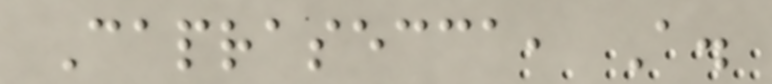Caprasecca, A.
